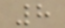8
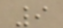9
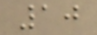10
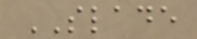SLADE
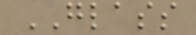GLASS
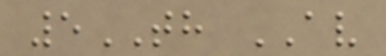5TH AV
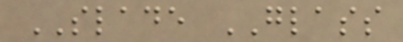SLADE GLASS
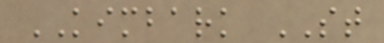KIMBARK ST
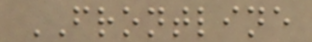FRONTLINE
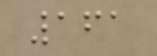161
